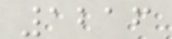1216
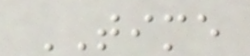TIME
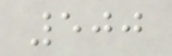500
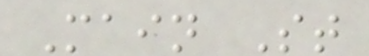Main St
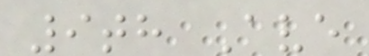9th Ave
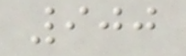900
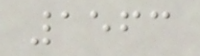1563
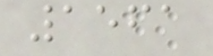1561
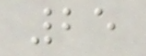25
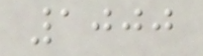1000
